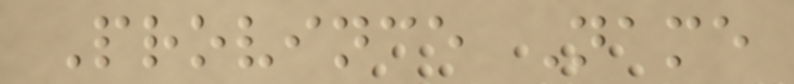Province Name
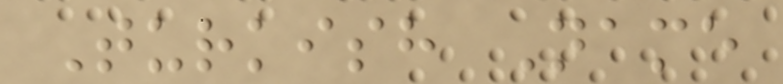Turkish Name
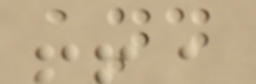and
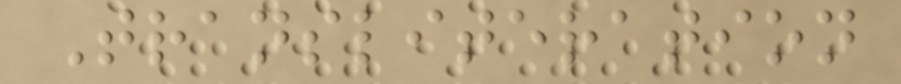Transliteration
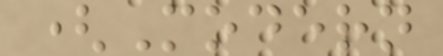(Modern
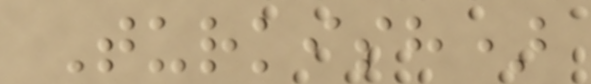Turkish)
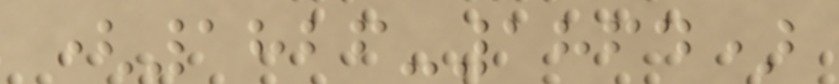(1826-1864)
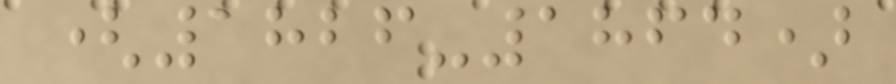(1826-1864)
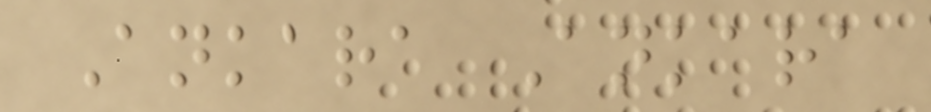Ankara Ankara
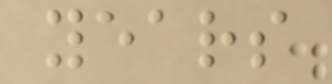years
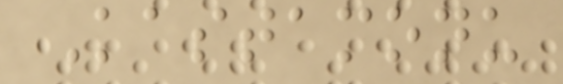Kastamonu
